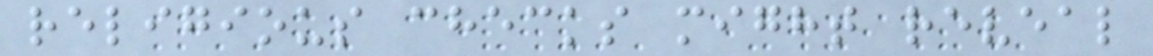religious checks might reveal
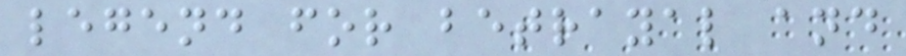legend for betrayal and
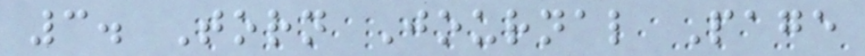3. Torn Journal Page
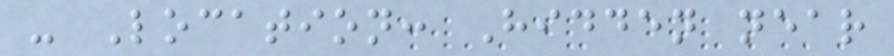- Location: Hidden near
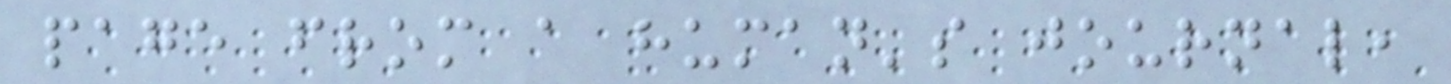page from a human's journal,
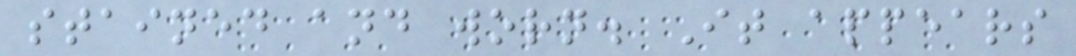stained and worn. It appears
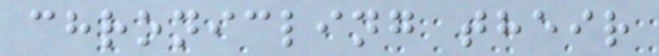chronicling their
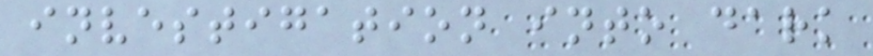investigation into dark
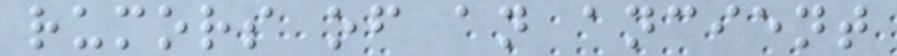rumors of an ancient
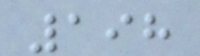198
